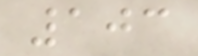103
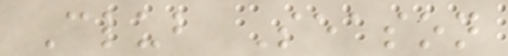Club Season
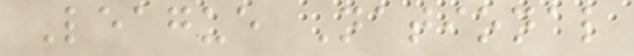League National
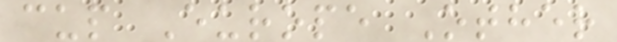cup Europe Other
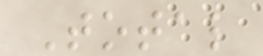Total
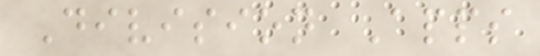Division Apps
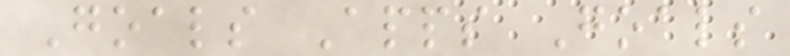Goals Apps Goals
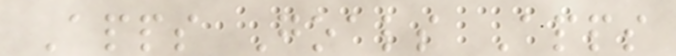Apps Goals Apps
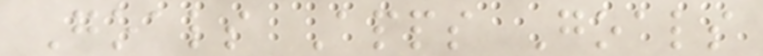Goals Apps Goals
